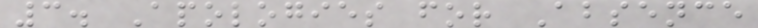3. Apologies for Absence
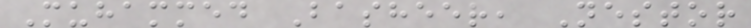Muhammed Basheer, Nestor
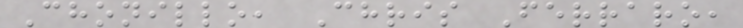Chonillo, Chris Ferraro,
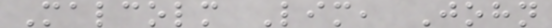Malcolm Lim, John
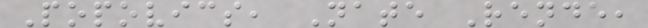Popovics, Nate Rende,
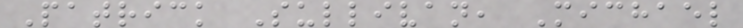Patrick Sullivan, Michael
